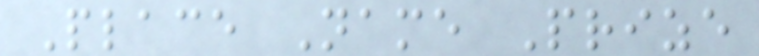Place Name Prize
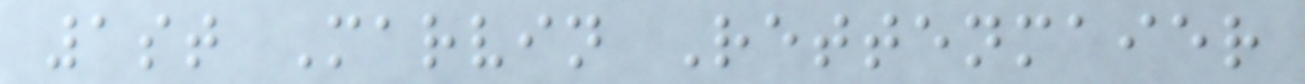1st Marvin Rettenmaier
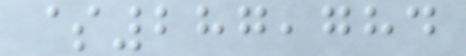$287,784
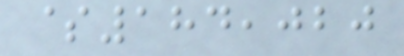$184,020
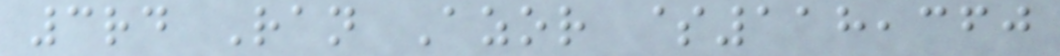3rd Ran Azor $118,360
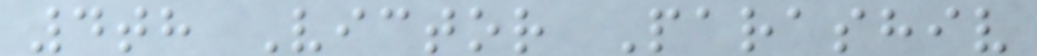4th Victor Parashiv
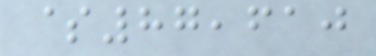$87,610
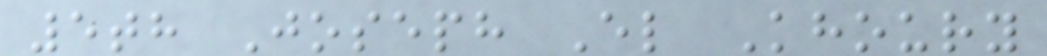5th Joseph El Khoury
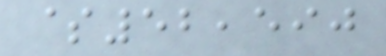$52,590
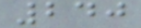240
